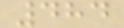484
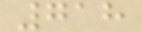718
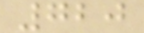720
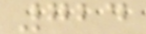724
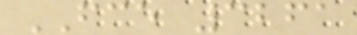FCE 3261
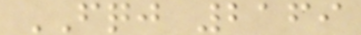FQJ 2169
